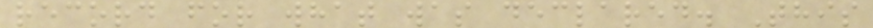record for what was declared. This
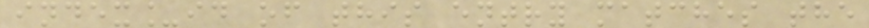index_id of this entry matches the
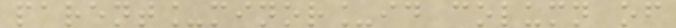parent_minor_id column of
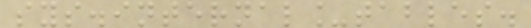sys.internal_tables.
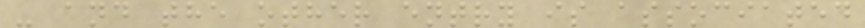- and the other entry is associated
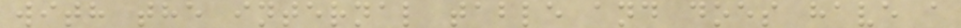with the internal table and does have a
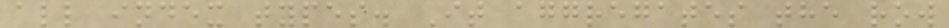all index types. It aggregates the row
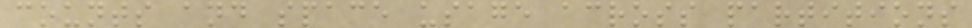counts and space usage across partitions
